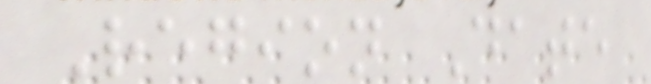Region Date
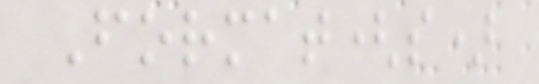Format(s)
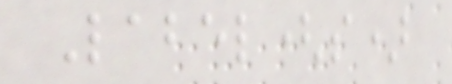Label(s)
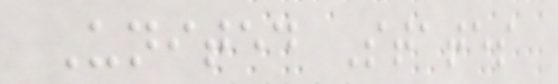United States
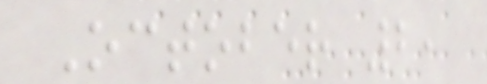October 2,
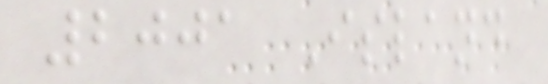2001 Island
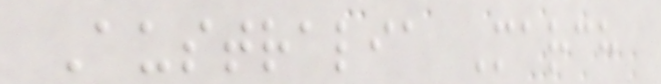Australia March
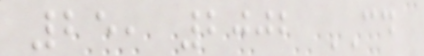25, 2002 CD
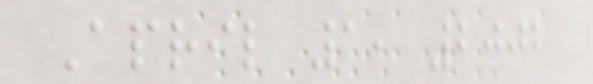April 1, 2002
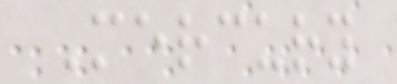Mercury
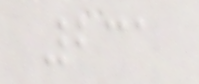231
